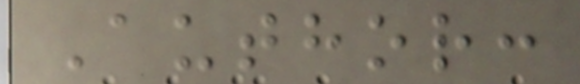Author:
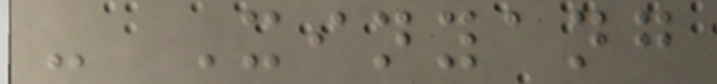- Xinyang
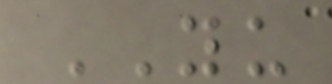YU
